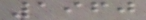1960
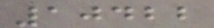10422
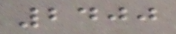2400
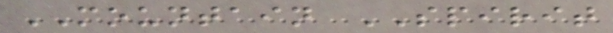MOUNTAIN SPIRIT
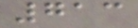713
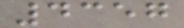4357
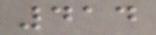414
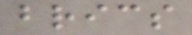brics
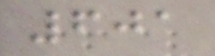601
